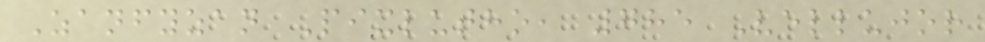Zanfyzan Pixlutho, 785 Vellujor
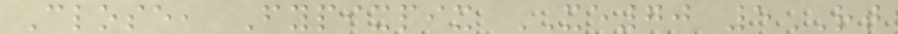Close, Fypixpix XE70 5RT
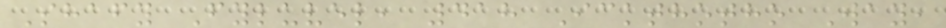Shafy Fyluvel, 418 Ickthotho Way,
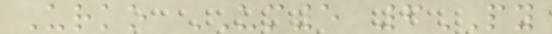Urko UM5 6PY
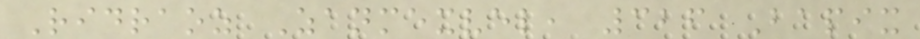Ridraoz Zanmexvel, 326 Bapix
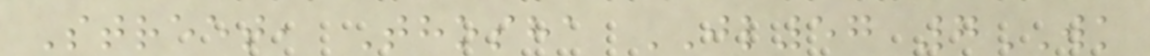Street, Thosha JL57 7WK
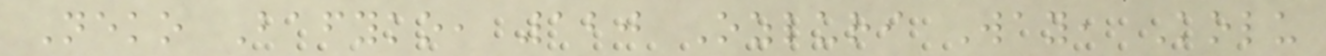Neko Bafyko, 120 Ozluri Way, Kolu
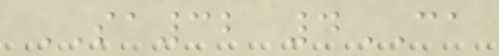SA32 4CA
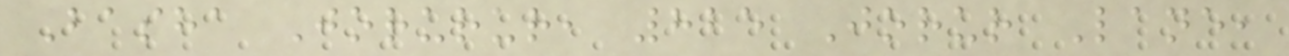Basha Jorurur, 825 Jorur Lane,
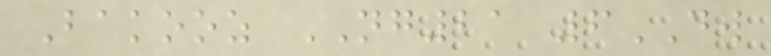Bakooz NG21 6DW
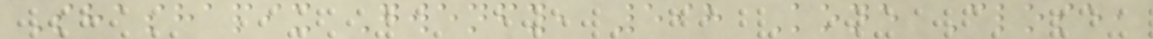Shashapix Gwenfy, 598 Kone Close,
